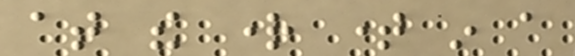at the right time in a
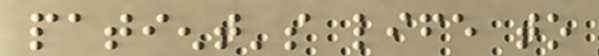patient's life to
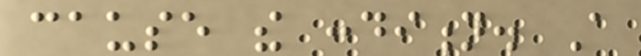cause the condition. A
